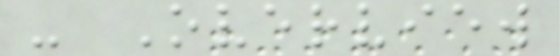- Overview
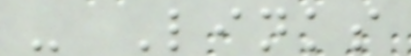- Links
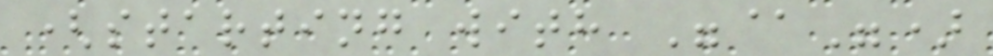(starting with "@")
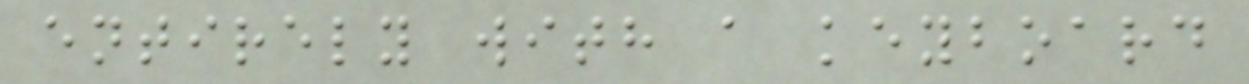entirely with a keyboard
